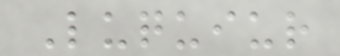Luquiur
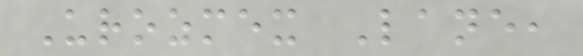Urozmex Lane,
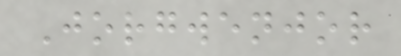Jorgwenjor
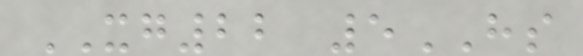XG22 5HS
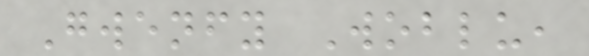Gwenfy Woblu,
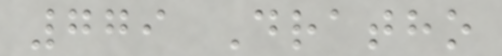779 Dratho
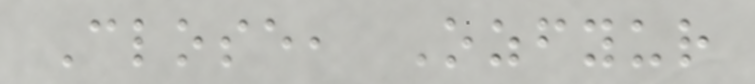Close, Ozfyur
